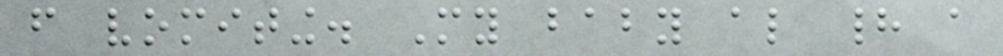from vomiting. My baby also had a
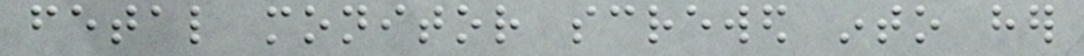fetal monitor screwed into her
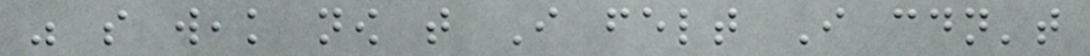was so weak now that I felt I couldn't
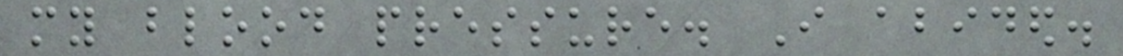my blood pressure. I abided.
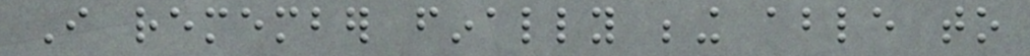I remember finally being able to
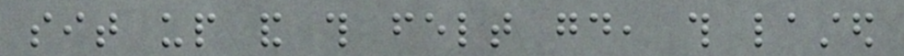sit up and this felt good, this lasted
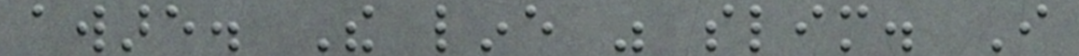aware. The line was slim. I
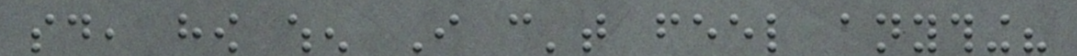said, how when I can't feel anything?
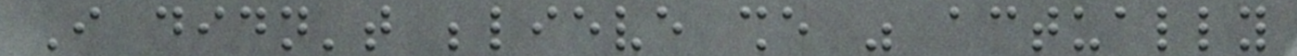I didn't believe she was actually
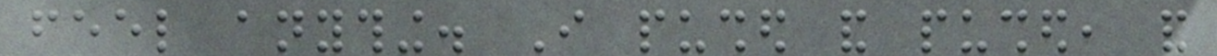feel anything. I pushed and pushed, and
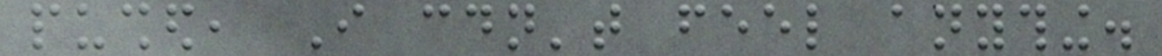pushed, I couldn't feel anything.
